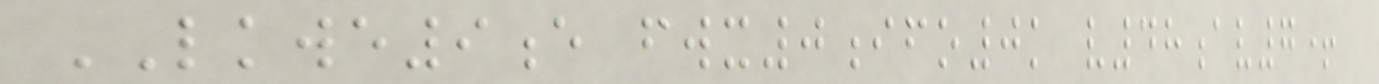LKWE9e fwx0ifo0k v48av7+
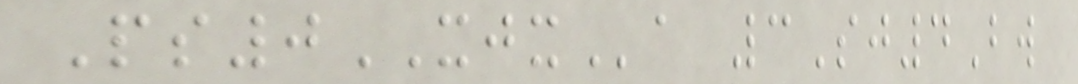Ps0XJXa 3Sj4Bw
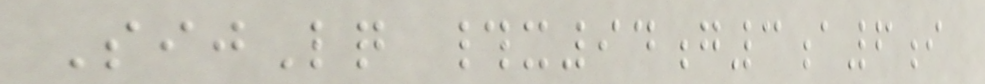SijLq #x94g3a6i
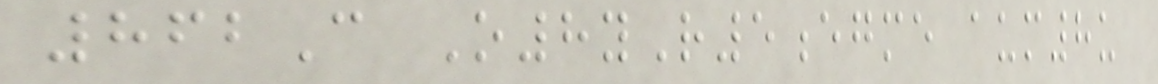862C O8yR5egme aum8u
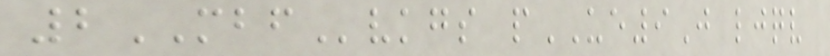2MBFvkgs pUE9J ljqv
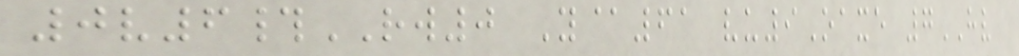0v6#RW0 Y@61 vu9Oaxe 7HV
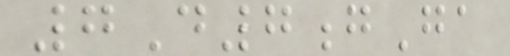7D7gGa
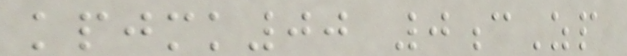kpjmk00 0cZp
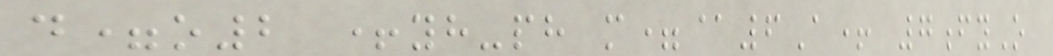d=o2 +yh-ph m=@6A+ 7fyO
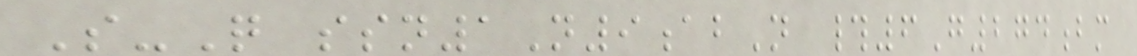S-Q ssn1N9abN #6G274bm
